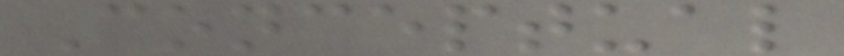Conceptual
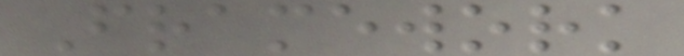Framework
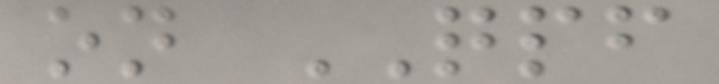on QPF
